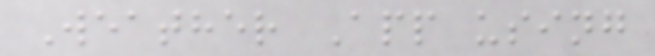Weather App using
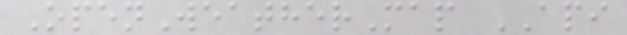OpenWeatherMap API
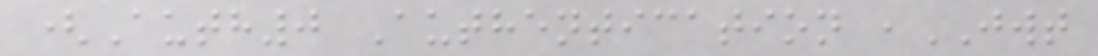(Auth0 Authentication ,JWT
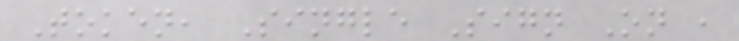Token, Single Sign On ,
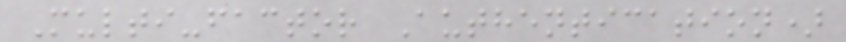Multi-factor Authentication)
